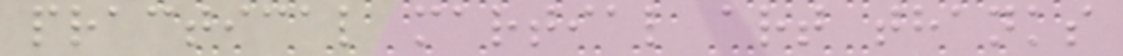practical martial art thanks
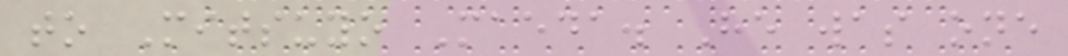to Mitsuyo Maeda. He was one
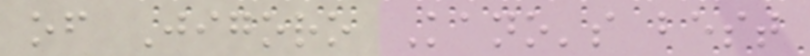of Jigoro Kano's best
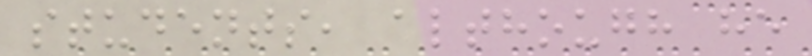students, although he
